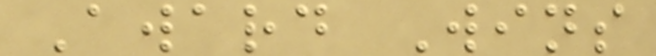Award Wins
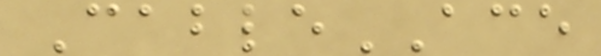CableACE
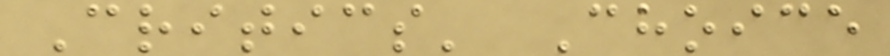Critics' Choice
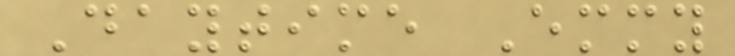Daytime Emmy
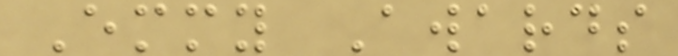Emmy Awards
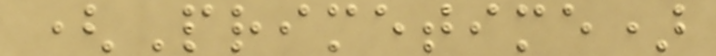(Primetime)
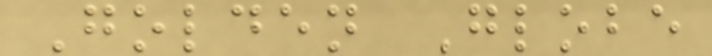Golden Globe
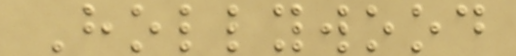Hollywood
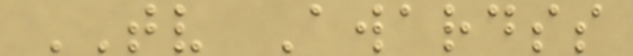TV Awardss
